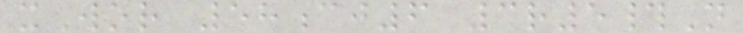xWor 58cj6 3r5#N
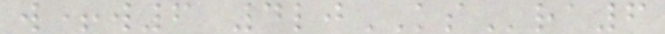w+w6 4ljKSra6
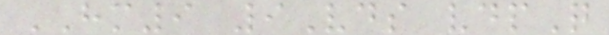HM9 9Vds vdpQ
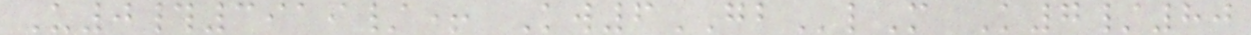U0#3919/+ Kw6GBlM K7/80
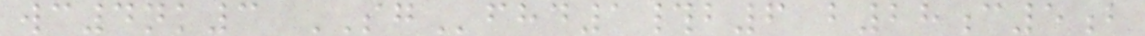wc4nk3 SGfhd1#b6 b28c5b
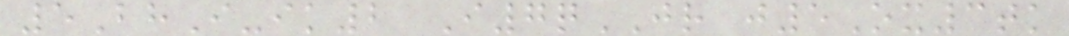5BhI-ik2 I7qJR j5Ox3tk
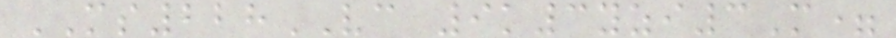MS228VC 9k3yzi3M=
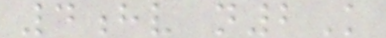4hv n2K
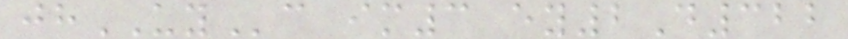jhUYc im3 ey2D322
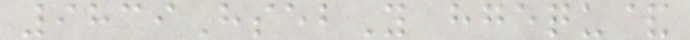9839HsebY hgequ&
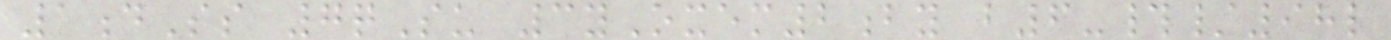1dSs 7qSu 3yOxem2by b6-#/98l
